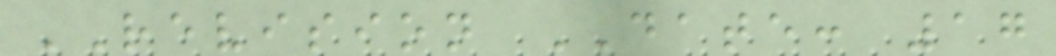REVISION DATE: 17
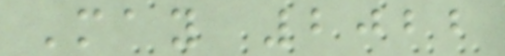May 2022
